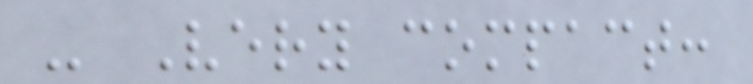- Very compact:
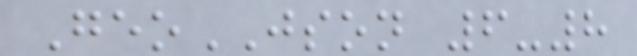GeoJSON 6-8
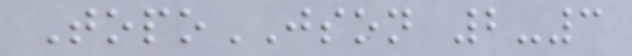TopoJSON 2-3
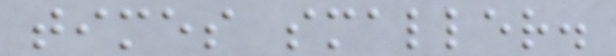times smaller.
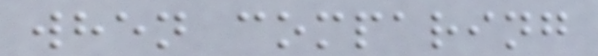when comparing
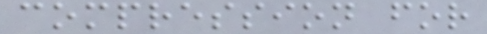compression for
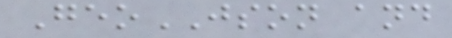GeoJSON and
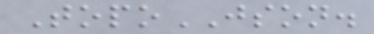TopoJSON.
